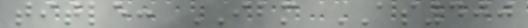title: IBM AS400
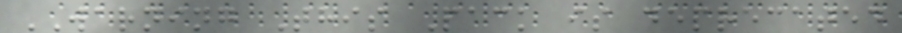WARNING This Pack is deprecated
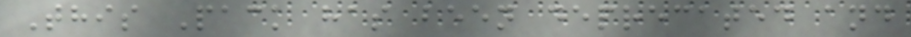This Pack has been deprecated and
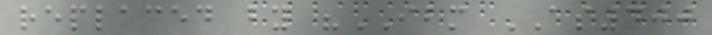replaced by "IBM AS400
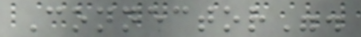Connector".
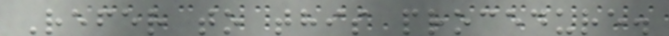Refer to this procedure.
